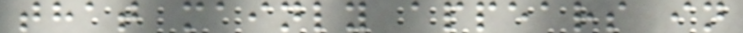that mainly appears in
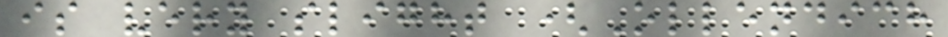is very slight (Ollendich
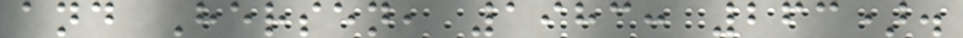and Hersen, 1983: 263).
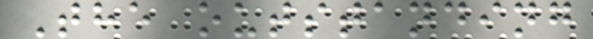The outstanding
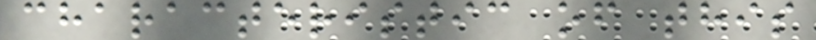characteristic of this
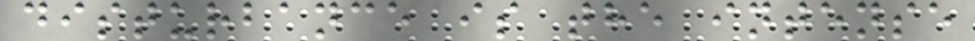disturbance is the intense
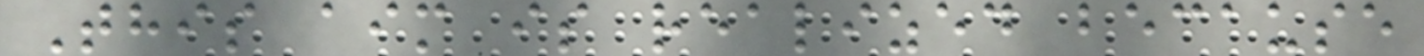This aim is realized because
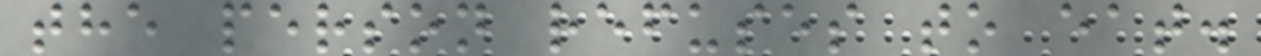the person refuses to eat.
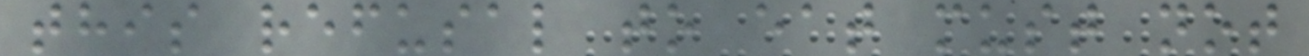this refusal to eat must not
